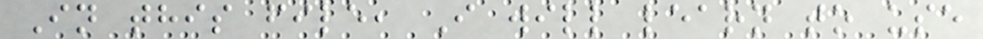In this file, I will learn to use
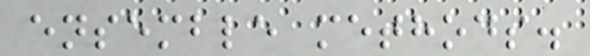ensemble methods.
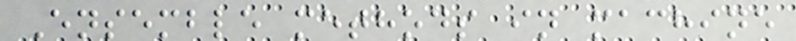Ensemble methods in machine
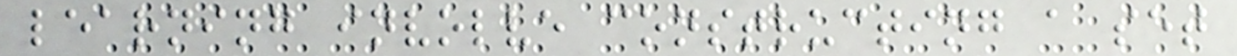learning involve constructing a set
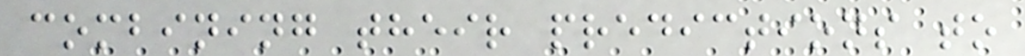combining their predictions to
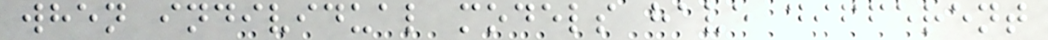when individual models have different
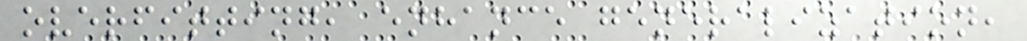overfitting, enhance generalization,
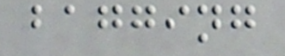bagging
